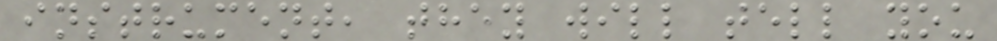instrument, they will tell you
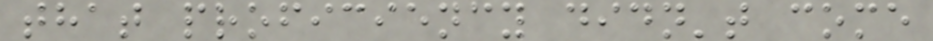that proficiency didn't come
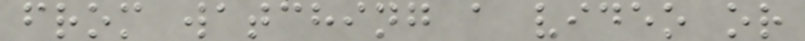from watching a video or
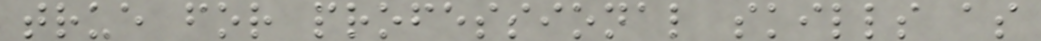true for professional skills as
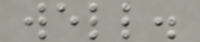well.
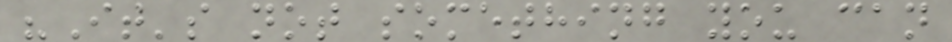"It's not something you can
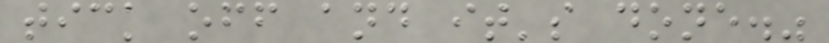tick off and it's done."
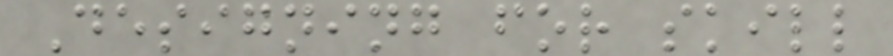Designing for skill
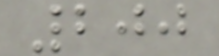200
